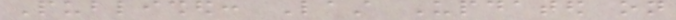Published: Last Updated on
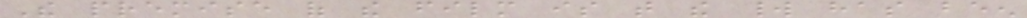The premise of the film is that the world has been
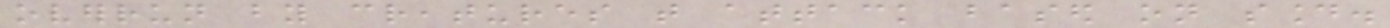overrun by creatures that attack based on sound.
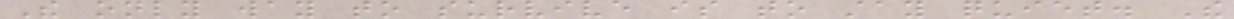The only way to survive is to stay quiet. The
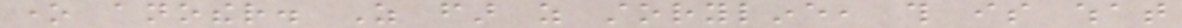one another. As far as storyline, this is what
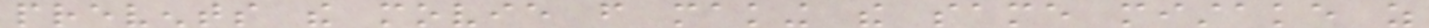prevents the movie from making the same mistake as
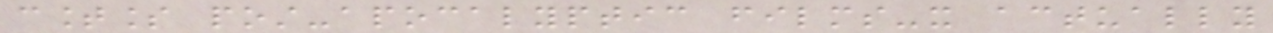countless post-apocalyptic films-it actually
